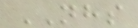NHS
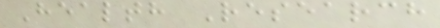Health Research
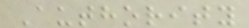Authority
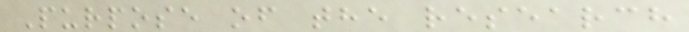Purpose of the research
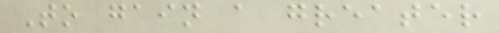To gain a greater
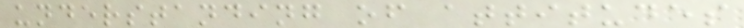understanding of attitudes
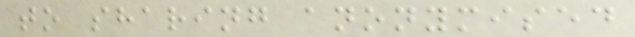to sharing anonymised
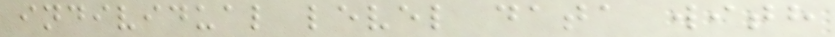individual level data with
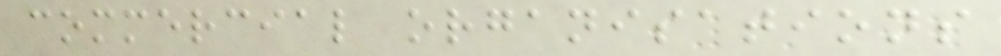commercial organisations
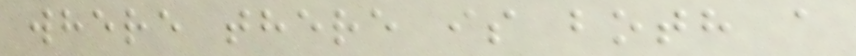where there is both a
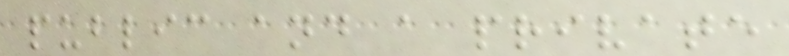public and a private
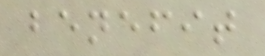benefit
